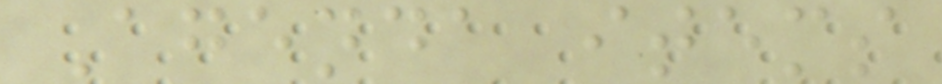Agenda items
